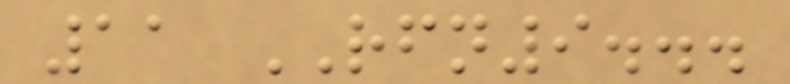11 RFN9...
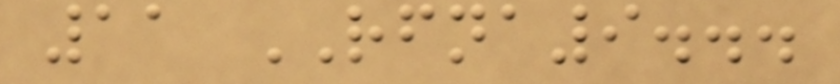11 RFNA9...
